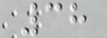38
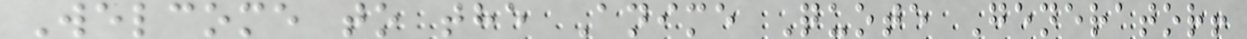Welcome to the Anime Quote Generator!
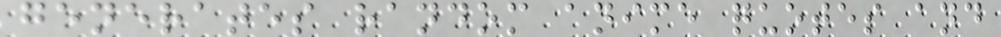generates random anime quotes and
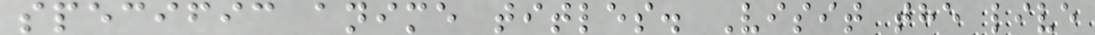specific anime titles. Visit the live
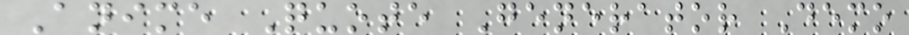Anime Quote Generator Demo
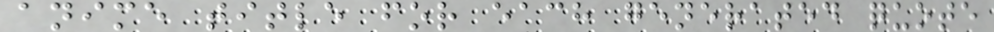anime title for each generated quote
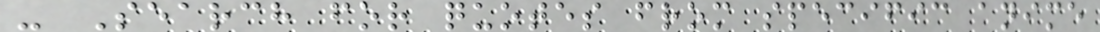- Search for quotes from specific anime
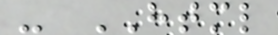- HTML
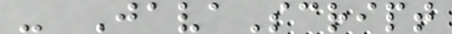- JavaScript
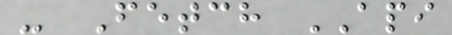- Fetch API
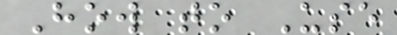How to Use
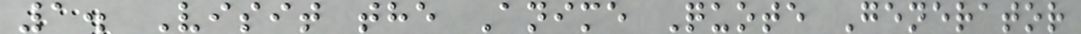1. Visit the Anime Quote Generator
